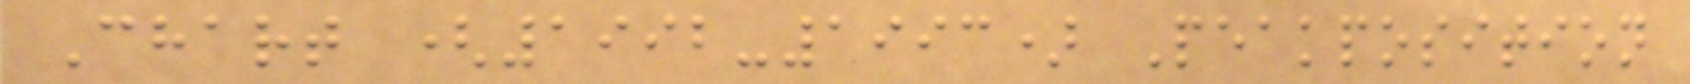Chart (1992-1993) Peakposition
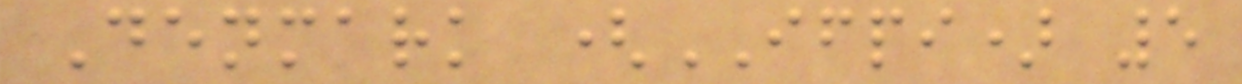Denmark (IFPI) 5
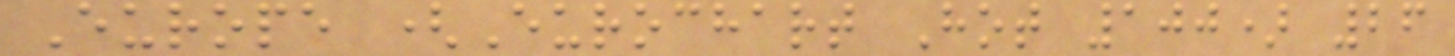Europe (Eurochart Hot 100) 26
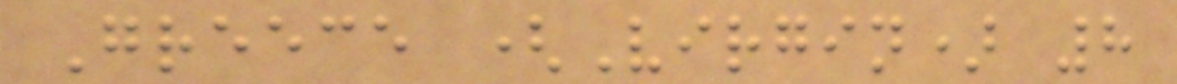Greece (Virgin) 8
